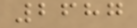2687
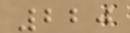220
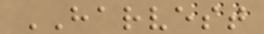HARVEST
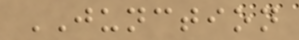JUNCTION
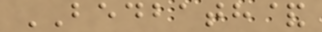BEDBATH&
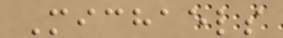Michaels
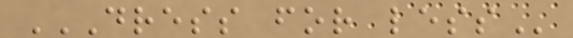DRESS FOR LESS
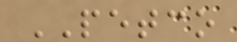PETCO
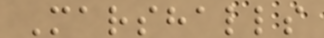Marshalls
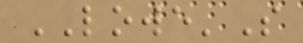LOWE'S
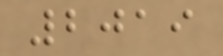2019
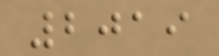2019
